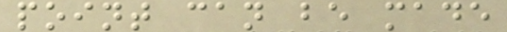point can be made
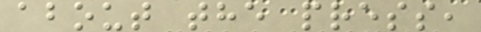about the press,
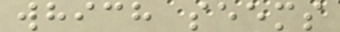which seems
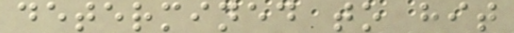determined to hit
